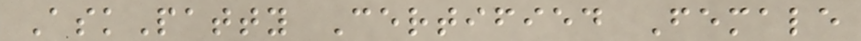AskPatty Certified Female
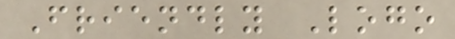Friendly Logo
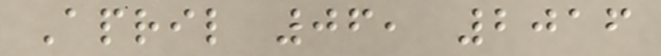April 06, 2016
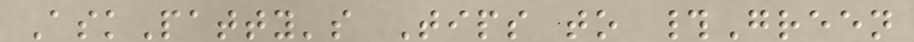AskPatty's Tips to #Green
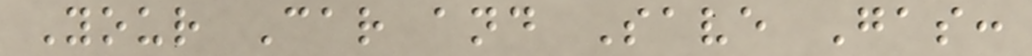Your Car and Save Gas:
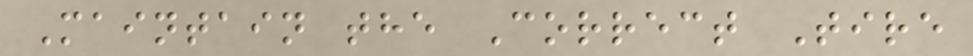Maintain the Correct Tire
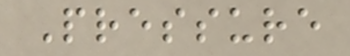Pressure
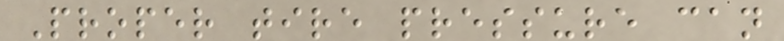Proper tire pressure can
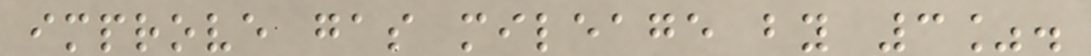improve gas mileage by 3%.
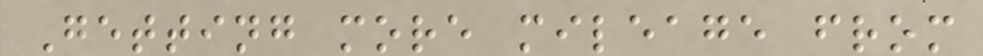Getting more mileage from
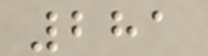281
